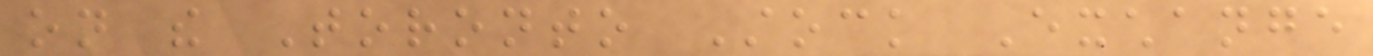on the Toronto Stock Exchange
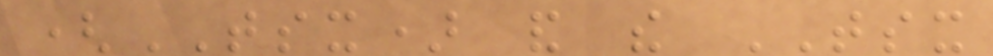(TSX) and the TSX
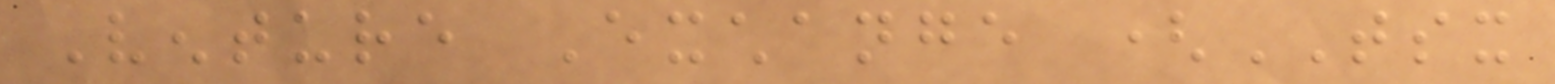Venture Exchange (TSX
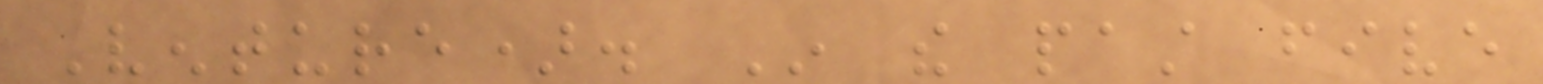Venture). In the past five
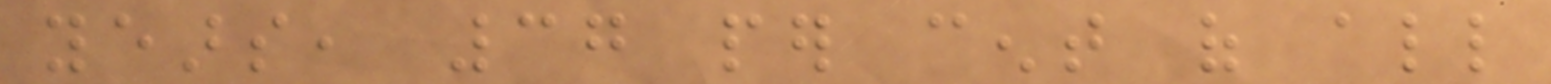years, 37 per cent of all
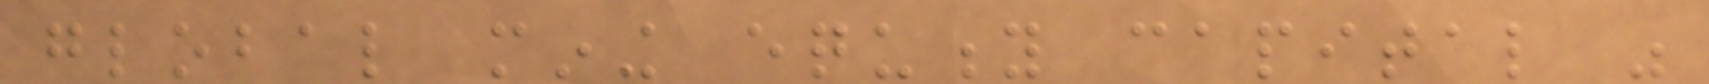global mining equity capital was
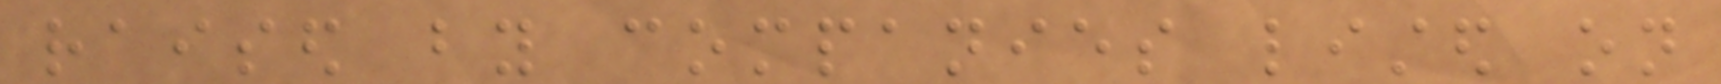raised by companies listed on
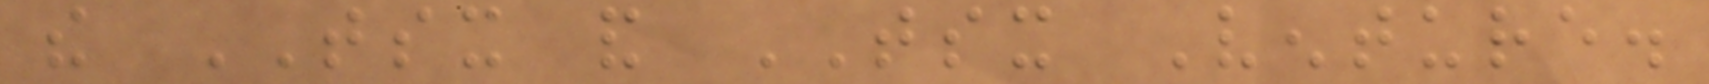the TSX and TSX Venture.
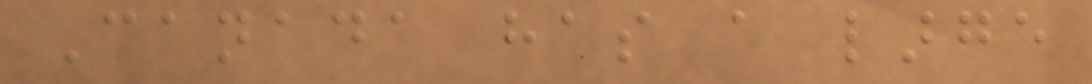Canada has a large
